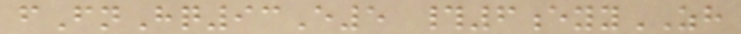fFnHq93E5 #6eyyZH
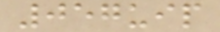057uip
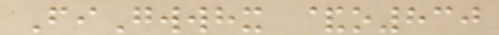FiGwwhx &o830
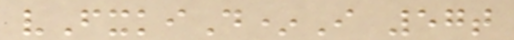vFxkiD*I 57t
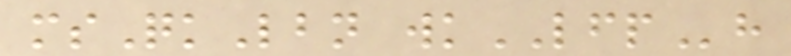msQkLbn wkLFPh
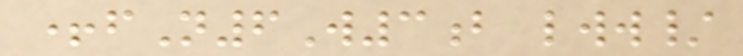+fN6W3b lww/
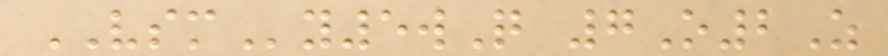VSMy5wQ 7O2Z
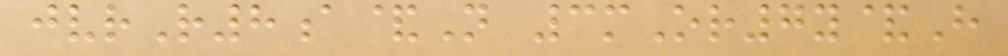jvrR8a&N 3mOr7y&H
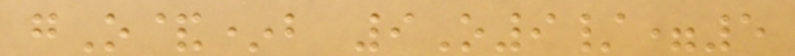gO&*b 9O9/=5
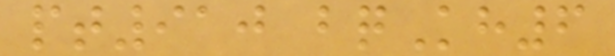pt910 bqKh6
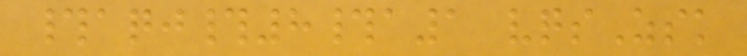#aqj#8#a1 vqsZsk
